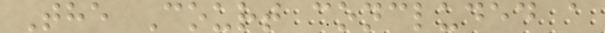The Court concluded a
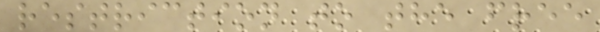restriction to the free
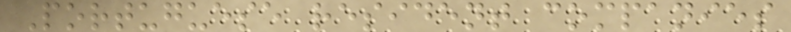Portuguese resident companies
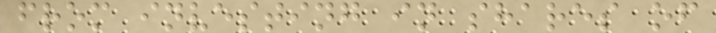from investing in shares of
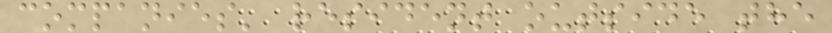companies' resident outside the
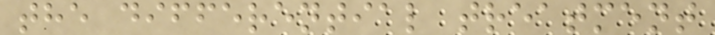the differential treatment
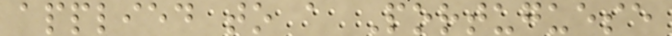applied to a Portuguese
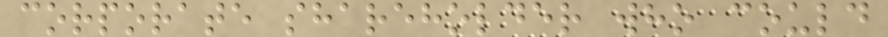corporate shareholder who could
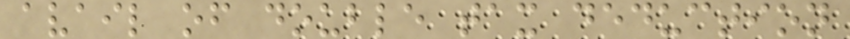avail of double tax deduction
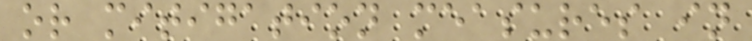or mitigation measures in
